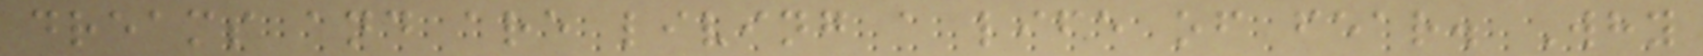dreams and are living a life of fear. Why
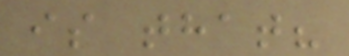is that?
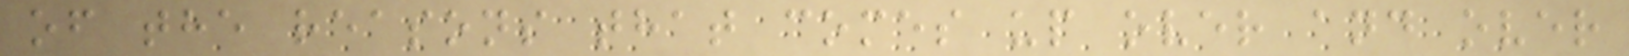of the reasons that comes up over and over
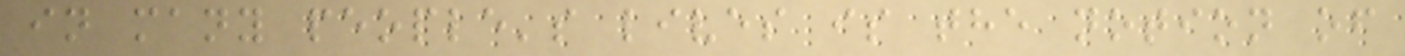in many people's lives is the notion of
